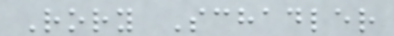Rory Schadler
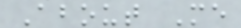About Me
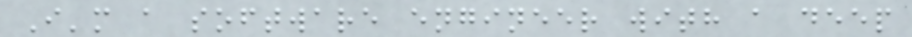I'm a software engineer with a deep
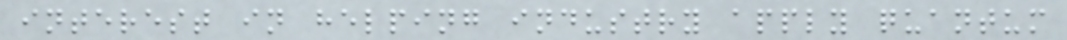interest in helping industry apply quantum
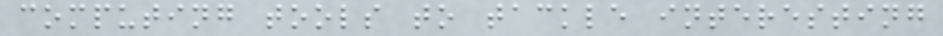computing tools to tackle interesting
